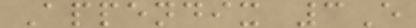Appendix 3E
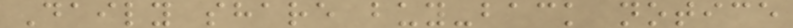Daily share buy-back notice
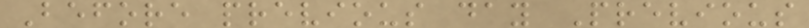Before previous day Previous
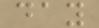day
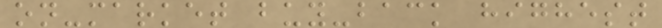on-market buy-back highest
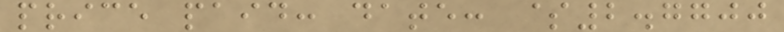price paid: date: $2.7700
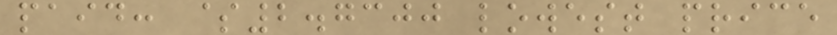paid: $2.7300 lowest price
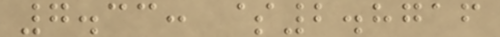7.33: $2.8716
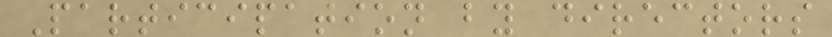Participation by directors
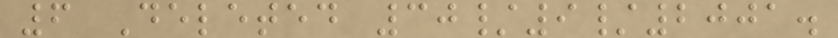6 Deleted 30/9/2001.
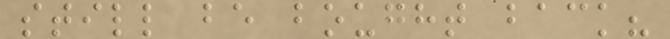still be bought back?
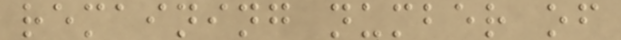remaining number of
